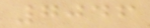7046
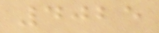4025
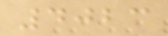4023
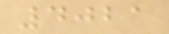4021
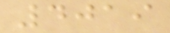4019
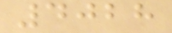4028
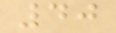40
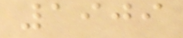1909
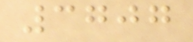3707
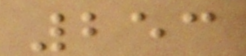253
